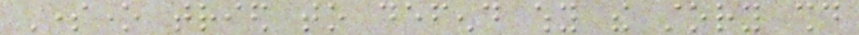Someone tried to defend why the story should
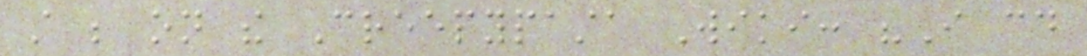still be on the Creepypasta Wiki: "I could
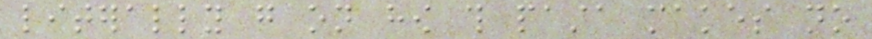literally go on how this pasta makes no
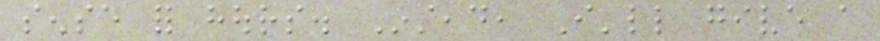sense for hours. Instead, I'll give a
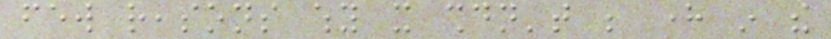few reasons why it shouldn't be here in the
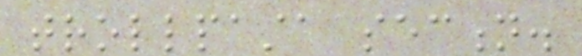trollpasta section.
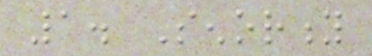1. Senority
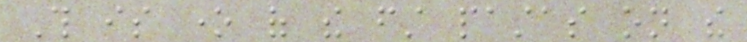This is one of the first pastas on the
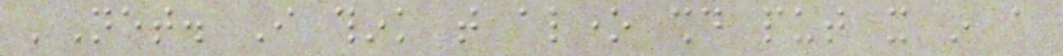'Net. I think that alone should put it in a
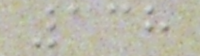138
